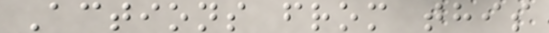Actions from this
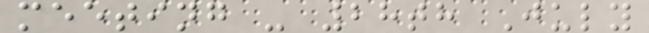meeting - 28th July
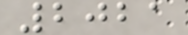2021
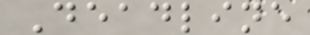Deadline
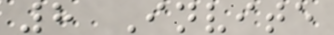8 Invite
